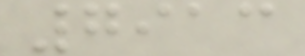7913
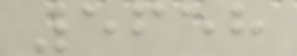5658
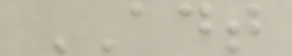ADT
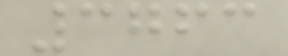3763
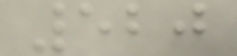520
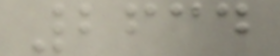2634
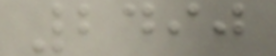2490
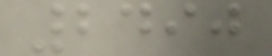2490
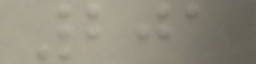201
